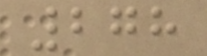278
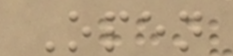Open
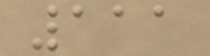111
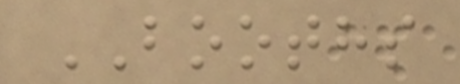BOOTHS
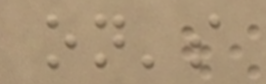on's
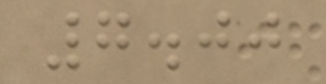7.00
